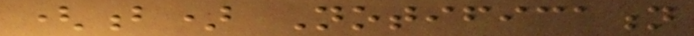(b) Notification
